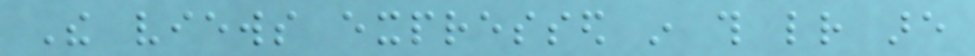The views expressed in this letter are
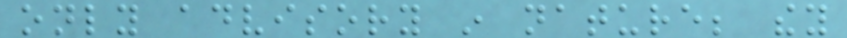only advisory in nature; they
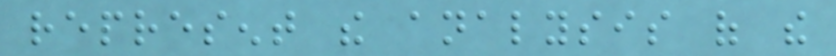represent the analysis of the
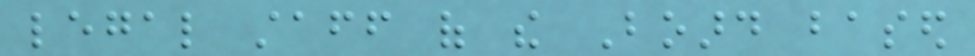legal staff of the Board based
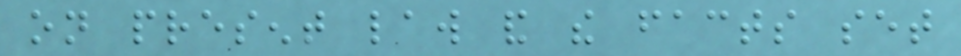on present law and the facts set
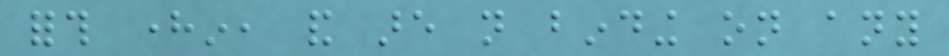forth herein, and are not binding on any
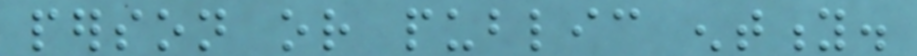person or public entity.
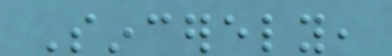Sincerely,
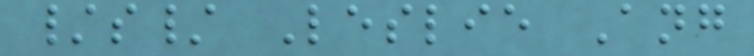/s/ Leslie Ang
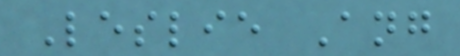Leslie Ang
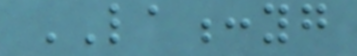LA:yg
